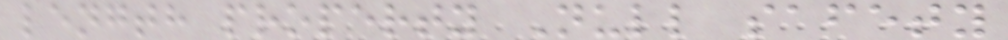length property Null safety
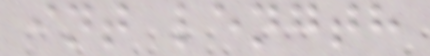int length
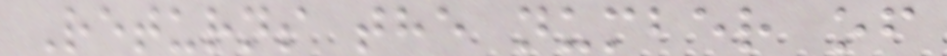Returns the number of
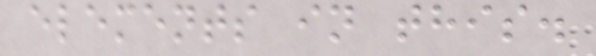elements in this.
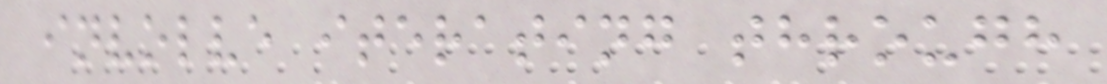involve iterating through
